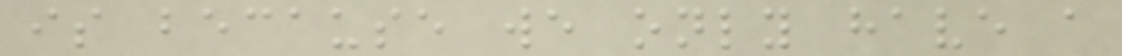is because we only have a
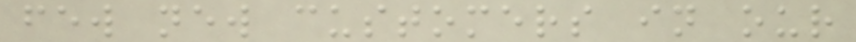few new customers in our
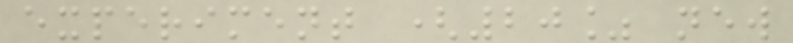experiment (20% new
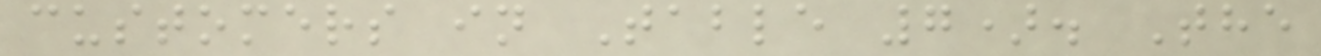customers in Table 7). The
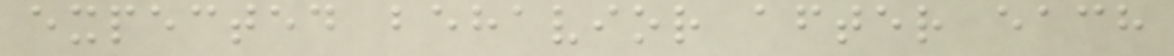expected behavior after each
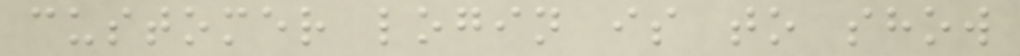customer login is to show
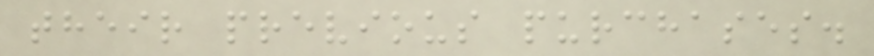their previous purchases.
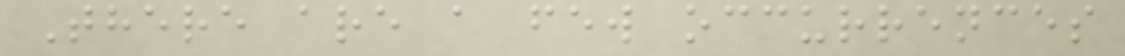There are a few occurrences
